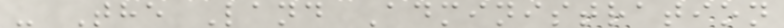- The Land Administration
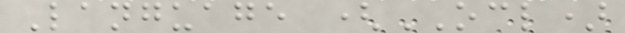Language (OCL)
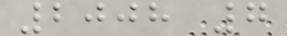2008 7
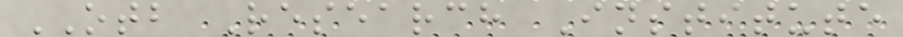OTB Research Institute
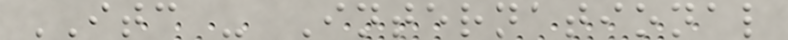ITC - International
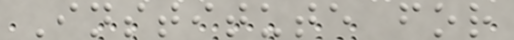Institute for
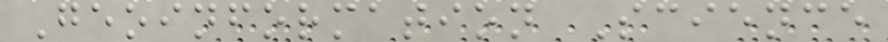Geoinformation Science
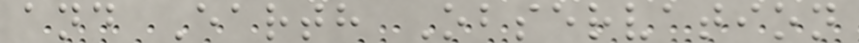and Earth Observation
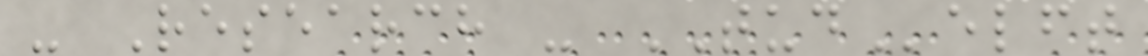- Research - TUDelft
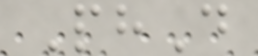PhD
